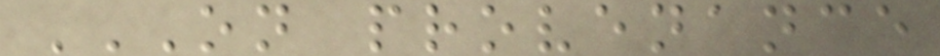ON PROVENANCE
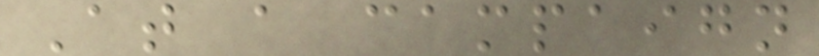At a campaign
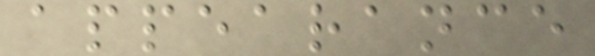appearance
